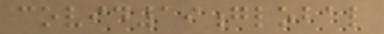covid19global
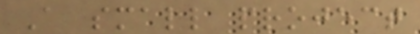A small project
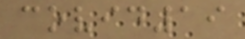covid19
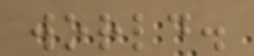world.
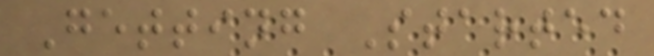Getting Started
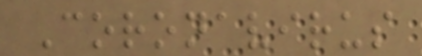Coronavirus
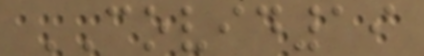COVID19
